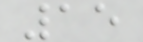15
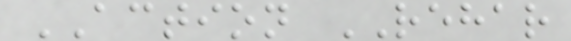ACTION REHAR
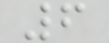6
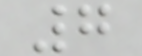7
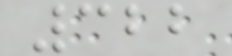322
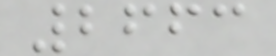2663
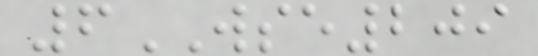6WSE209
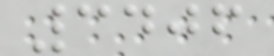3406
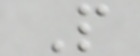P
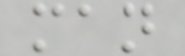man
